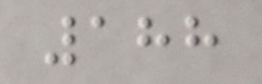188
